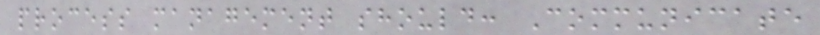process management should: Communicate
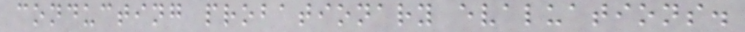conducting probationary evaluations.
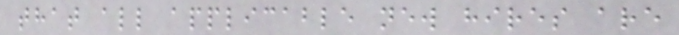that all applicable new hires are
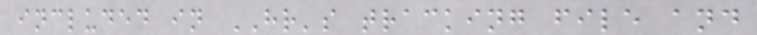included in HR's tracking file and
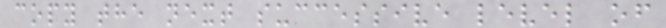copy the next successive level of
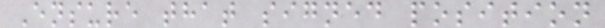Ensure that signed position
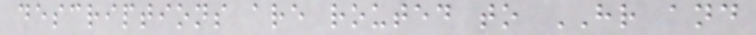descriptions are routed to HR and
